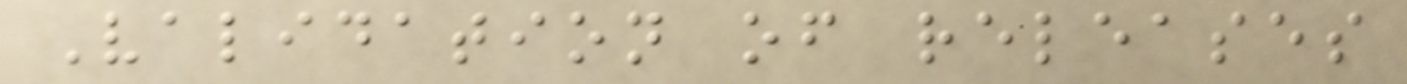Validation of releases
